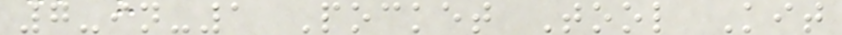7-in-1 Pocket Tool Kit
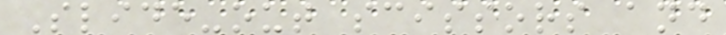Slide-out scissors and
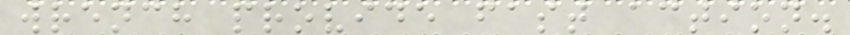wrench provide fast action.
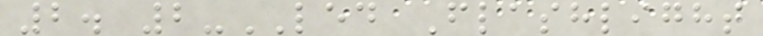2. 2-LED Flashlight
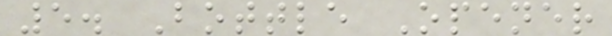5. Bottle Opener
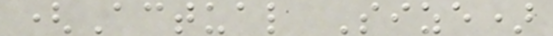(Actual Size)
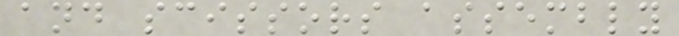and scissors assembly
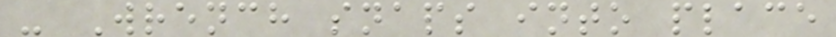- Wrench snaps into place
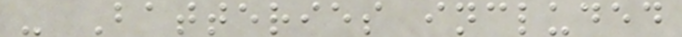- Batteries included
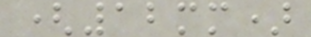(12mm)
